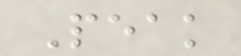Peak
